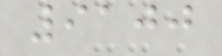9100
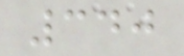340
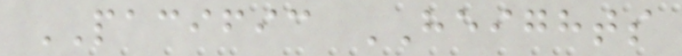PACIFIC HEIGHTS
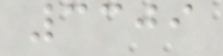3309
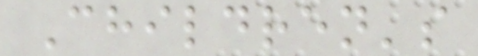Children's
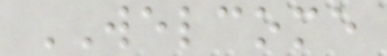WELCOME
